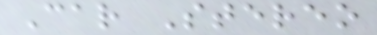Car Stereo
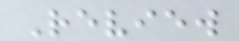Review
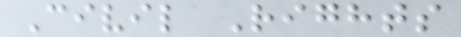Civil Rights
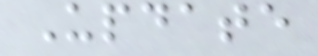Update
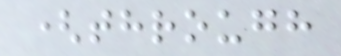(through
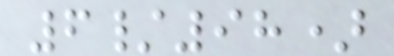6/98)
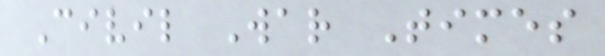Civil War Times
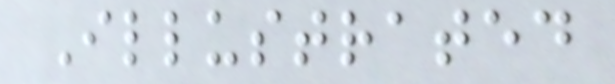Illustrated
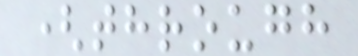(through
